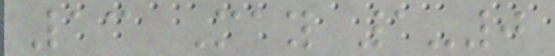13 May 1-0
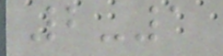2-1
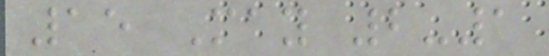15 May 2-1
